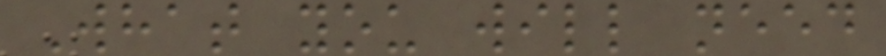What you will need
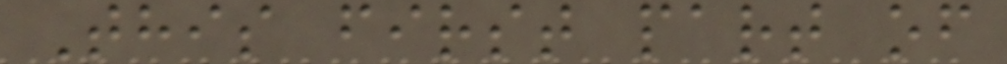This first part of
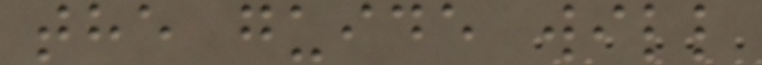the guide will
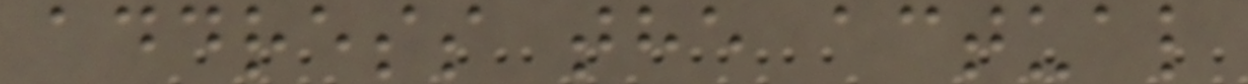address the actual
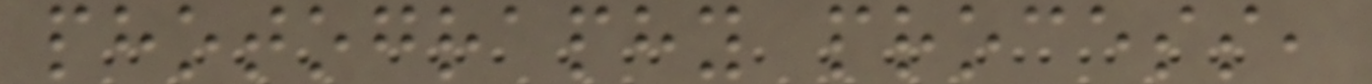photography process,
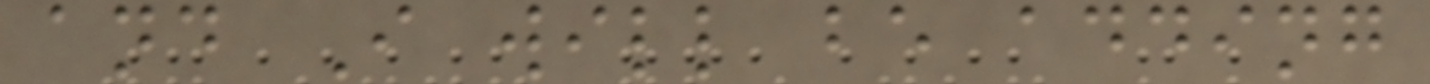and I will be adding
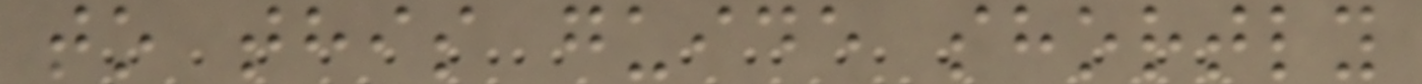to this guide shortly
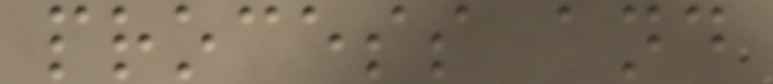process and
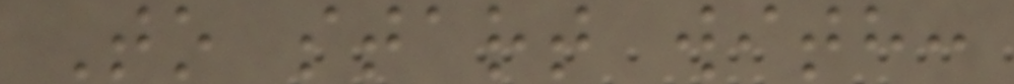To start with:
